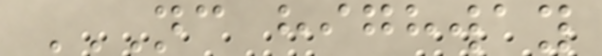NC HIGHWAY
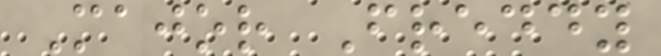Major Freddy
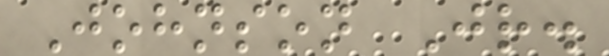Johnson Jr.
